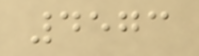4573
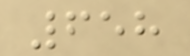658
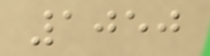1050
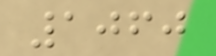1060
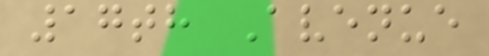17th Avenue
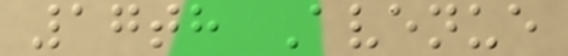17th Avenue
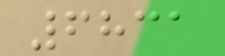6831
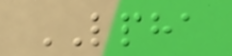LPHA
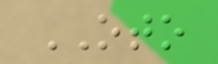OTO
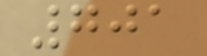701
